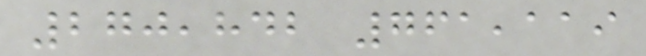270,842 761,119
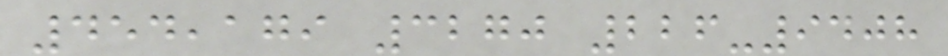454,179 3270 226-9408
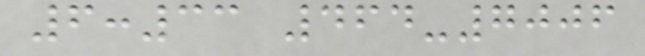6:33 464-7006
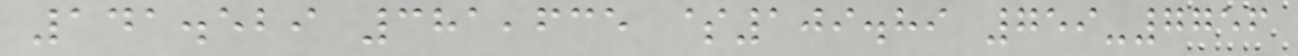141.529 381,635 $109.89 759-7756
